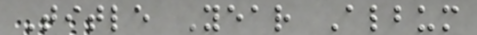Title Year Album
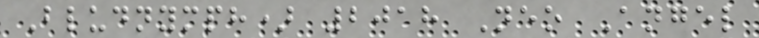Bludnymph) 2018 Neo Angel
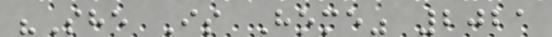"She Is Home" 2021
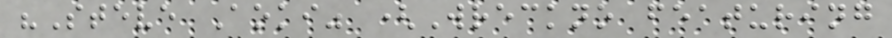"Steve Aoki" (Wreckno featuring
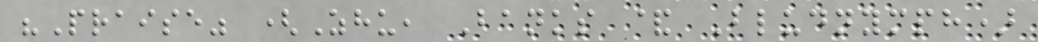"Praise" (Zhu, Banks & Bludnymph)
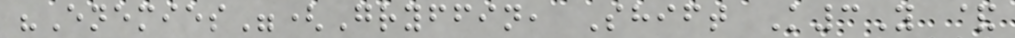"Enemies"(Gryffin, Shift K3Y &
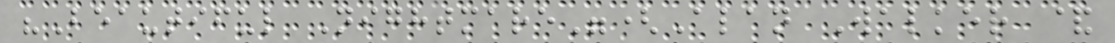"Beautiful Nightmare"(Alan Walker &
